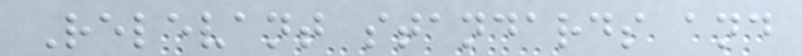Relevant standards and
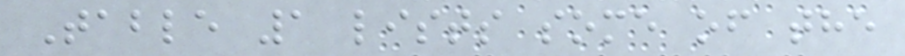Table 1 lists some of the
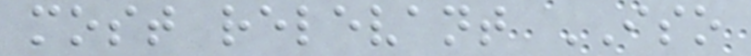most relevant ISO
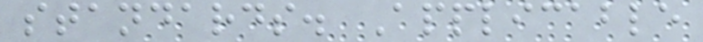standards. Applicable
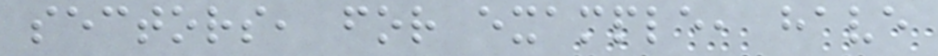sectors, for example, have
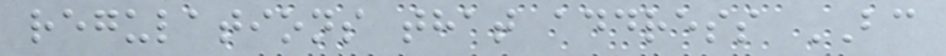regulations that address BC
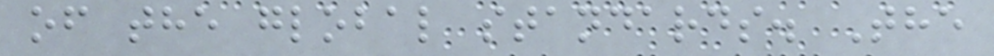of the global standards. The
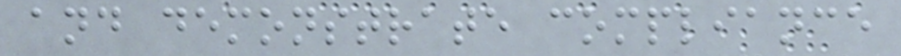and demonstrate compliance
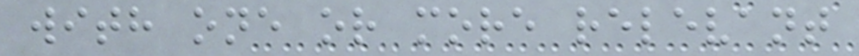with one or more relevant
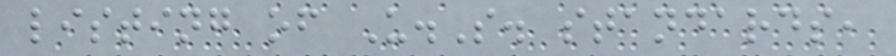listing of U.S. standards,
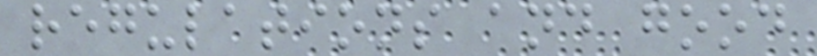regulations and good
